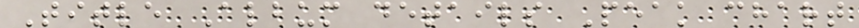Title Album details Peak chart
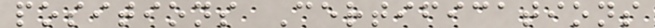positions Certifications
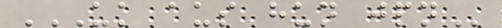UK AUS HUN JPN
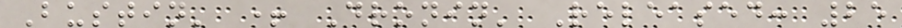Bustin' + Dronin' Released: 25
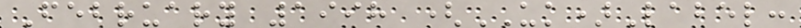February 1998 (UK)Label:
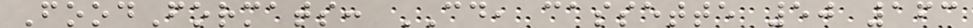FoodFormats: CD, cassette 50 163
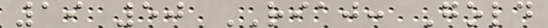19 50 RIAJ: Gold
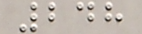248
